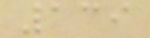139
